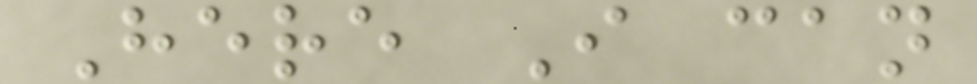Here I can
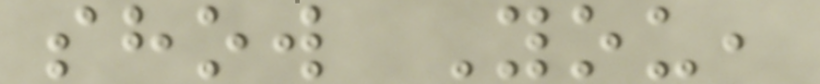show You,
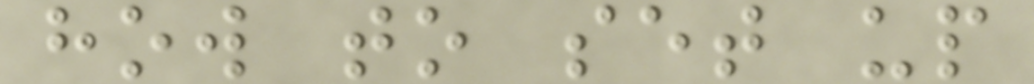how to set up
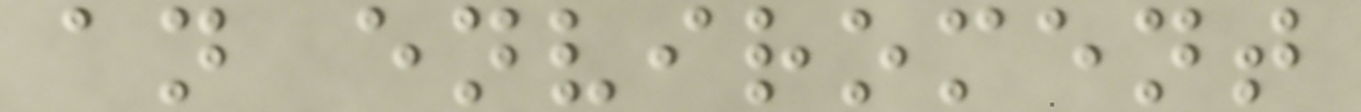an enviroment
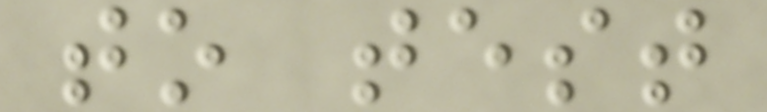to test
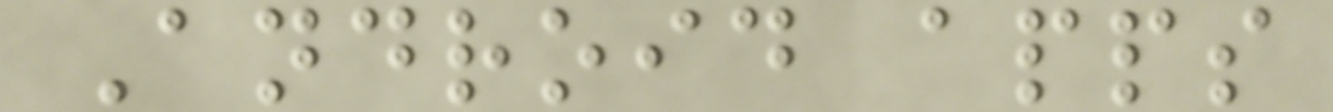Android apps
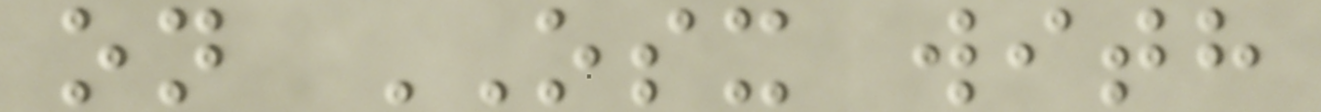on OSX with
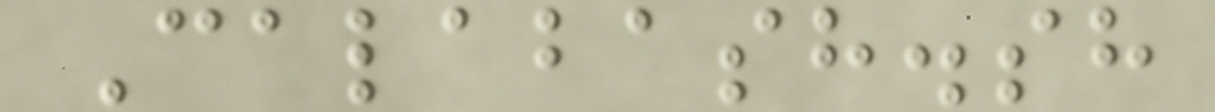Calabash.sh
